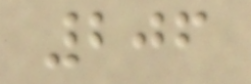206
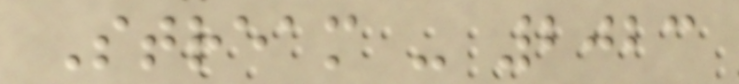Stream - 2023
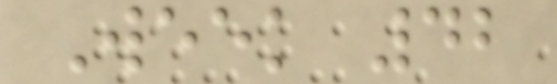Week 42
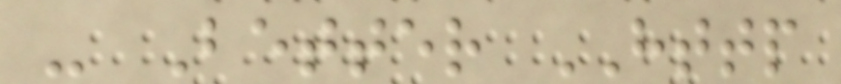- Better HTTP
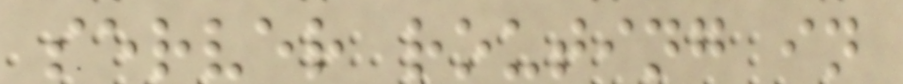server routing in
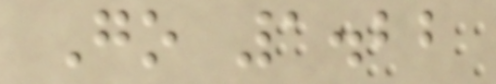Go 1.22
